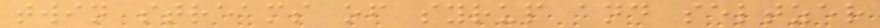twin streams of syrup and seltzer
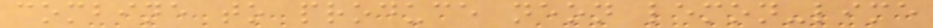combine to produce neon lemon-lime
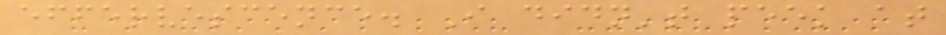effervescence. I didn't peek at
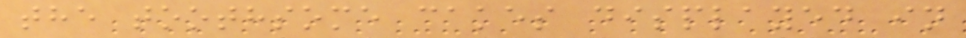the toothsome cakes displayed in
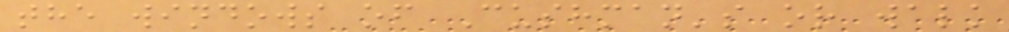the windows of Cushman's or walk
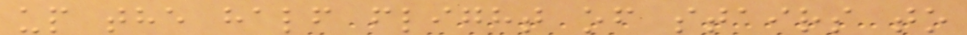up the half flight of stairs to
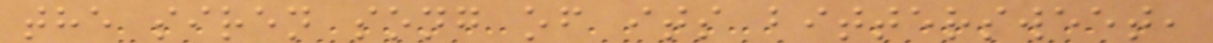the siren song of its bittersweet,
